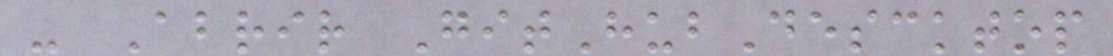- Abrir GitHubDescktop
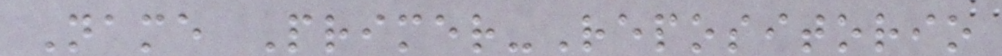Name Primer-Repositorio
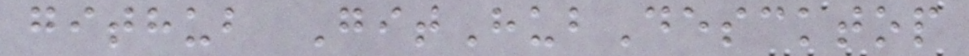github GitHubDescktop
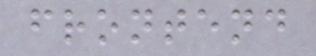frontend
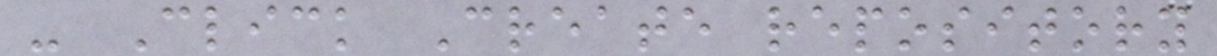- Click Create repository
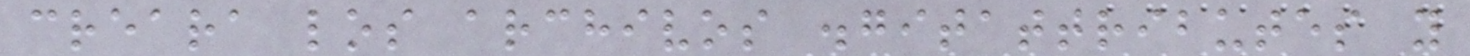creara los archivos .gitattributes y
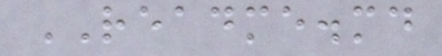README.md
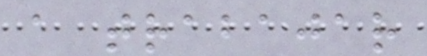a trabajar
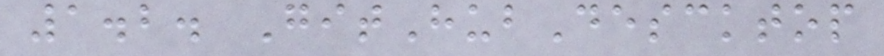1.2. GitHubDescktop
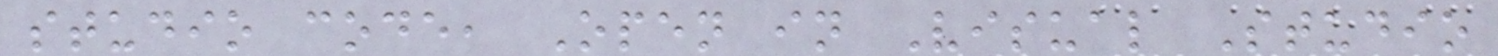studio code, Open in Visual Studio
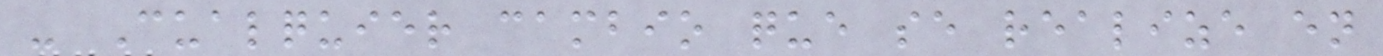- Cualquier cambio que se realize en
